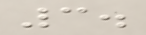3.
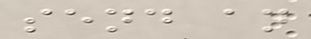send an
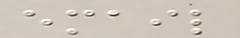email
